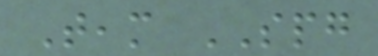Team SPG
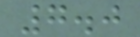7.0
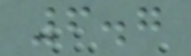6.7
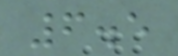6.5
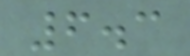6.3
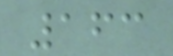163
